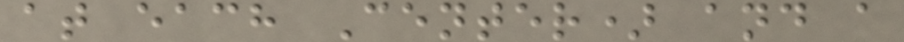at each Center) and a
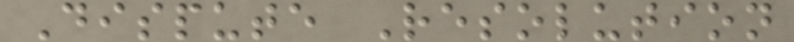Dispute Resolution
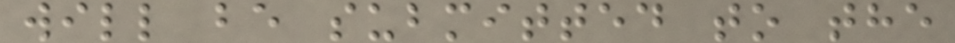will be submitted to the
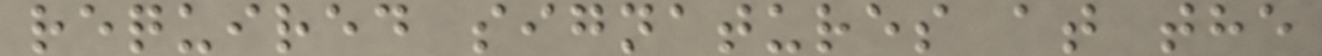required signatures at the
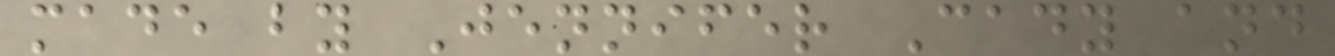made by Jennifer Cady and
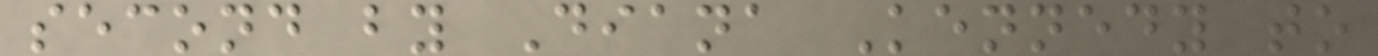second by Diana Kennedy to
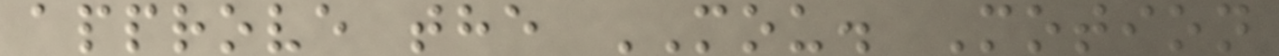approve the MOU. Motion
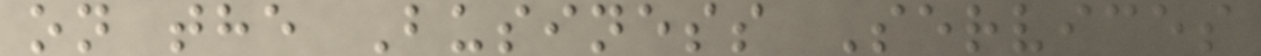on the Business Services
